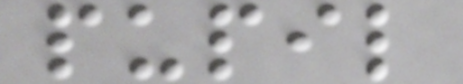pupil
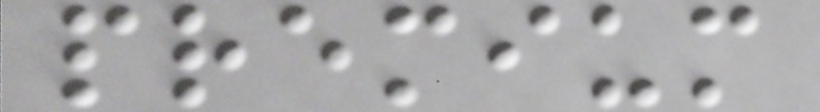premium
